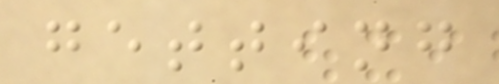getting
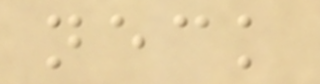neck
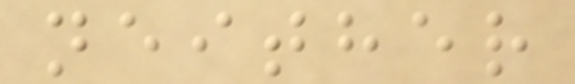neither
